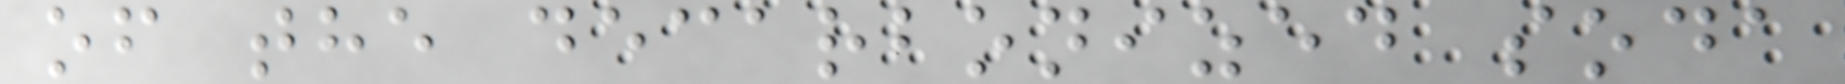of the decarbonized soda
